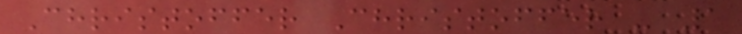Christoffer Christoffer - 1
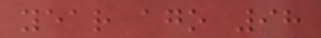year ago 98
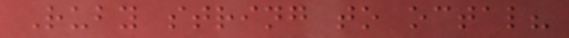Ruby string to octal?
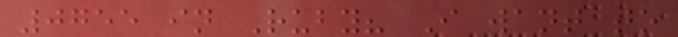0755 in Ruby? I want to
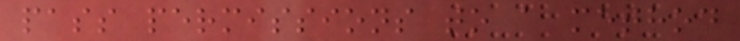pass permissions to a method
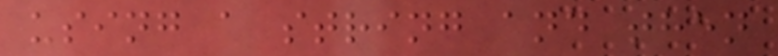using a string and then
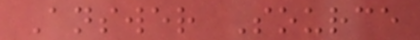Answer Source
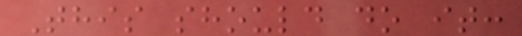This should do it:
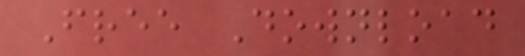Free Download
